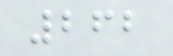262
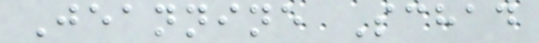Jeannine Schad
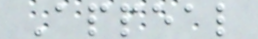Appeal
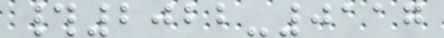#2022-0117
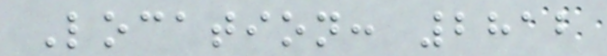Location: 2812
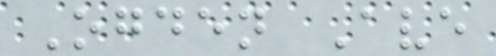Ogden Ave
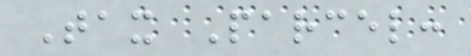Tax Parcel:
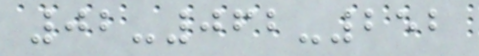02-062-252
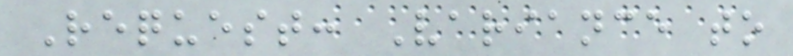Request: Variance to
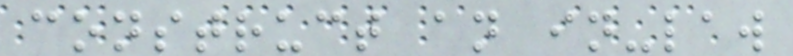construct an in-law
